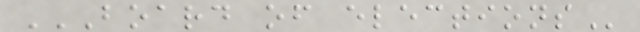BOARD OF ELECTIONS
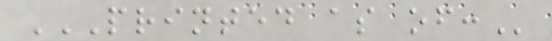PRINTED AS OF:
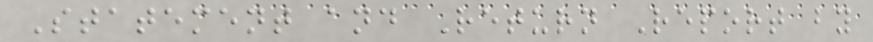Statement and Return Report by
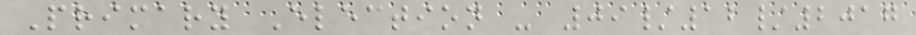Primary Election - 09/12/2017
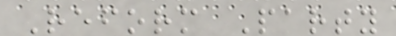Reform Party
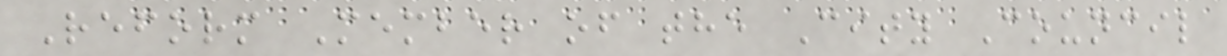Reform Member of the City Council
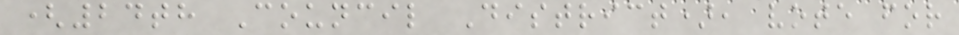(24th Council District), vote for
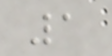1
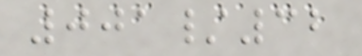001/32
